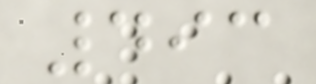493
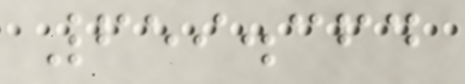659.364
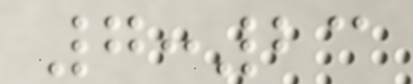7:23
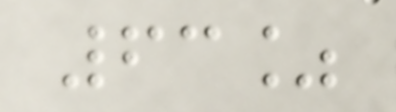63%
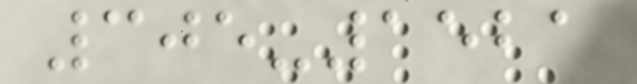305-1521
